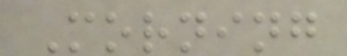Morning
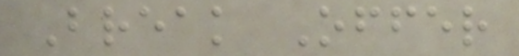Break Offer
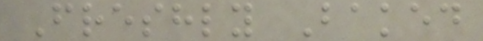Freshly Baked
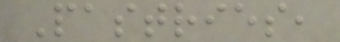Pastries,
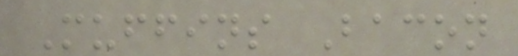Muffins Bacon
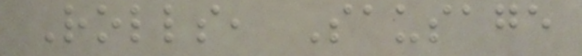Rolls, Sausage
